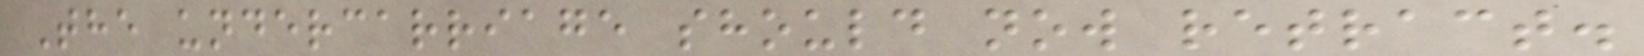The undercarriage should now retract.
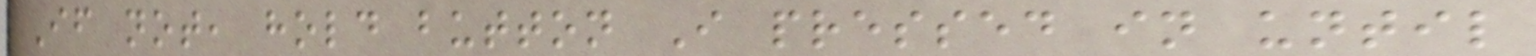If not, hold button I pressed in until
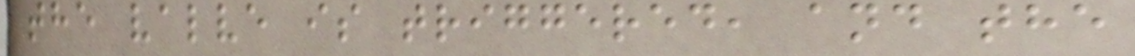the valve is triggered, and the
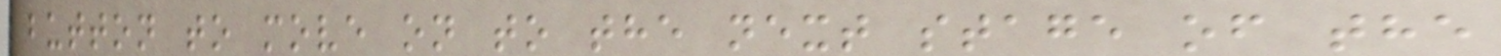button to move on to the next stage of the
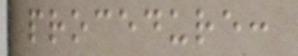procedure:
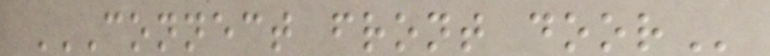CONNECT FRONT DOOR
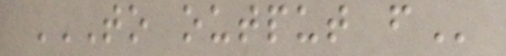TO OUTPUT F
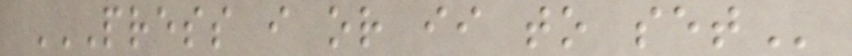PRESS I OR II TO SET
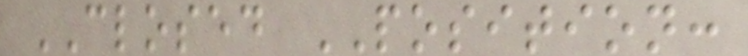CLOSED POSITION:
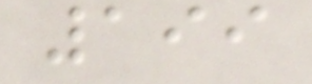199
